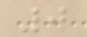0
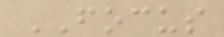FOCUS
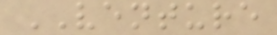VENTURE
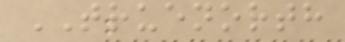TRUENORTH
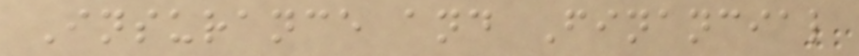Insurance and Financial
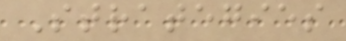Strategies
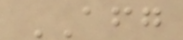AFG
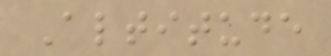Altitude
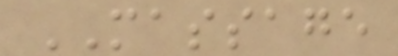MASSAGE
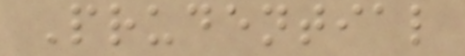Prudential
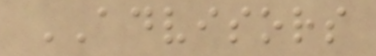ADVISORS
